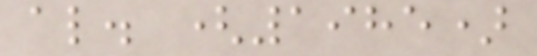al. (1985)
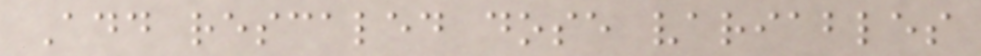Add rescaled dose variables
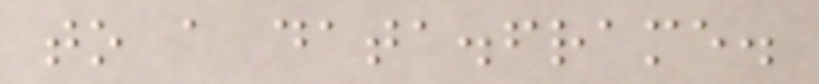to a data.frame.
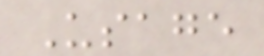Usage
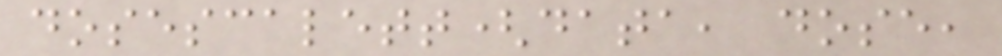dosescalett(data, dose,
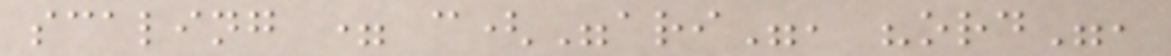scaling = c("ari", "ord",
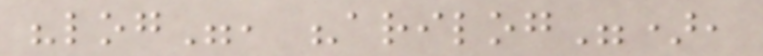"log", "arilog"),
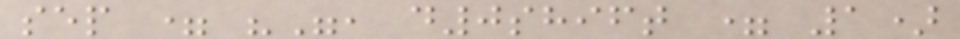sep = "", d0shift = 1)
